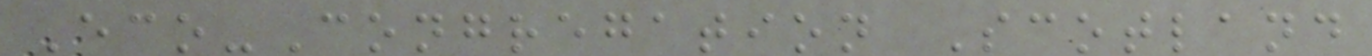Eco-Congregation Scotland
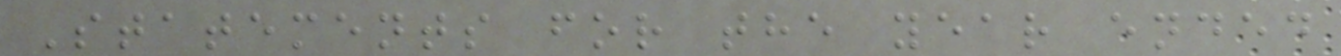Statements for the year ended
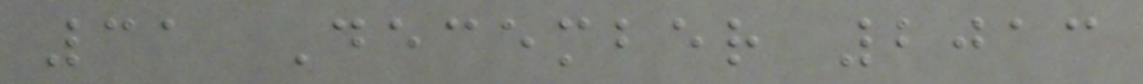31 December 2013
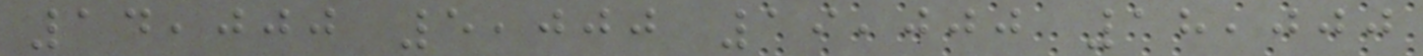14,000 5,000 19,000 18,000
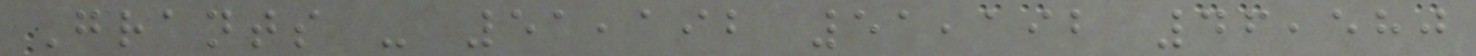Grants - 51,192 51,192 46,580
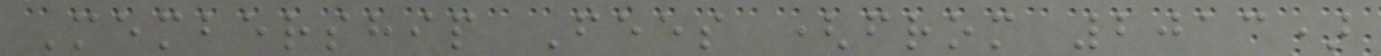Membership Fees (from 2013)
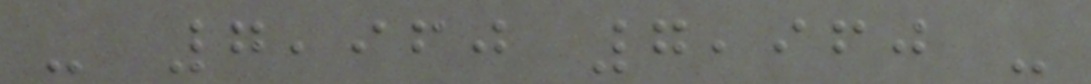- 7,960 7,960 -
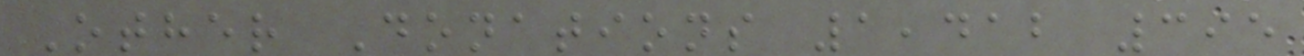Other Donations 1,412 395
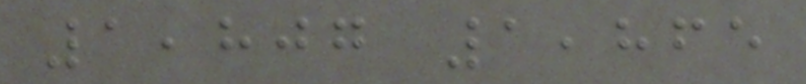1,807 1,865
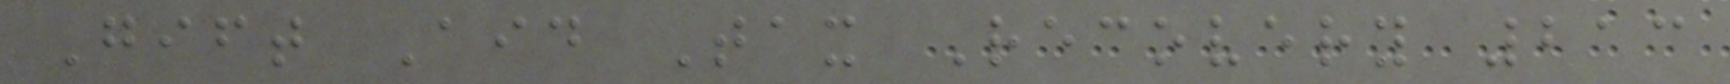Gift Aid Tax Recovery 213
